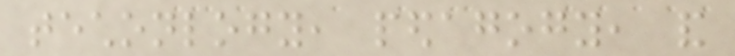techonlogy, pedagogy, and
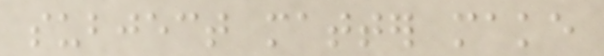subject matter make
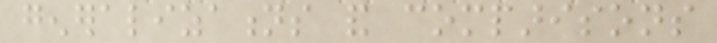generalizations and comparisons
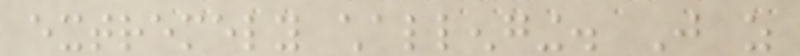extremely challenging. Just as
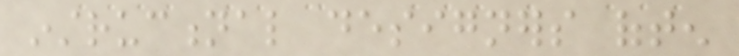instructional designers often
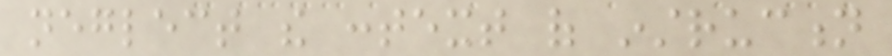neglect the context of instruction
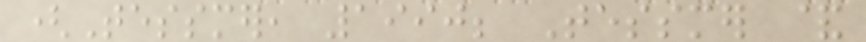(Tessmer, 1990; Tessmer &
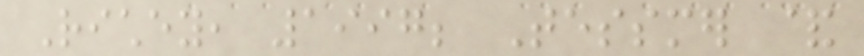Richey, 1997; Tessmer &
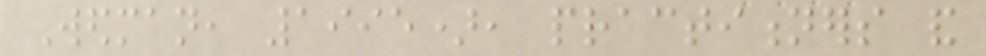Wedman, 1995), practitioners and
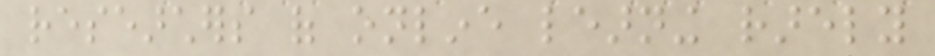researchers of online learning rarely
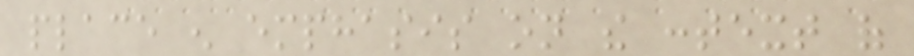place enough emphasis on the context of
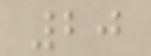20
